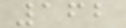162
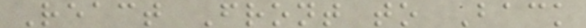React Front to Back
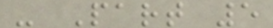- Part 5
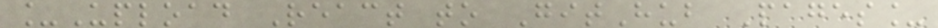_Upload React to GitHub Pages_
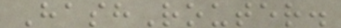HashRouter.
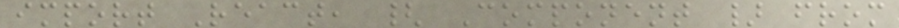import React, { Component } from
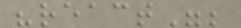"react";
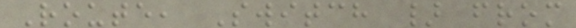Route, Switch } from
